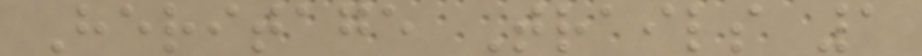Heritage Trails 1
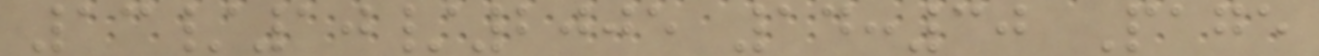13/10/2005 14:30 Page
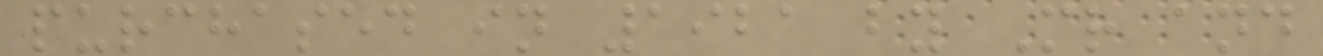purchased in 1921 by Mr and
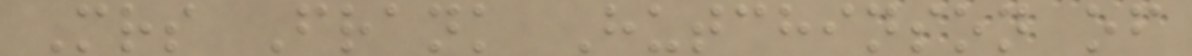Mrs Frank Hutchinson of
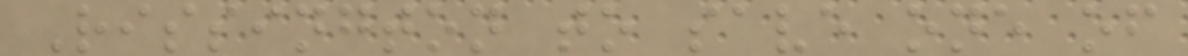Rissington to save one of
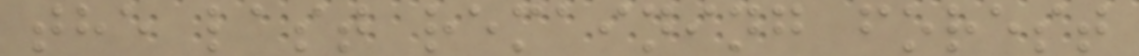the last remaining forest
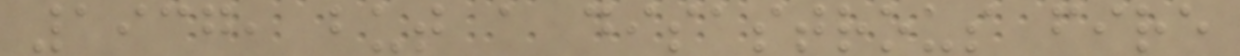1937, but a disastrous fire
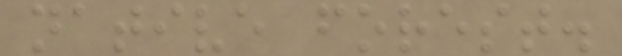native forest.
